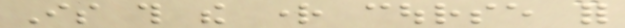Is this the right course for
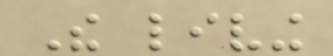The living
